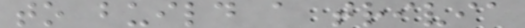to build a trivia
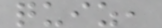quiz,
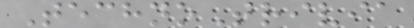TechnoTrivia
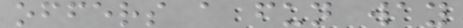offers a fun way
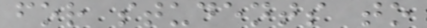for students to
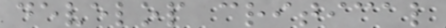develop critical
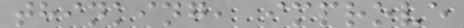thinking, improve
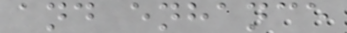and enhance
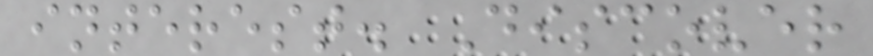interest. Discover
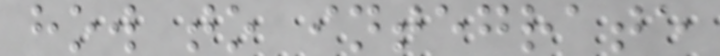how to integrate
